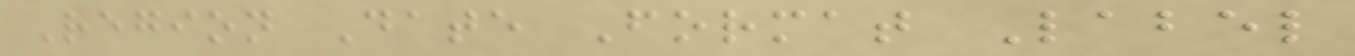Region Date Format Label
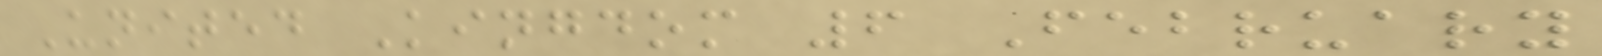United Kingdom 6 February
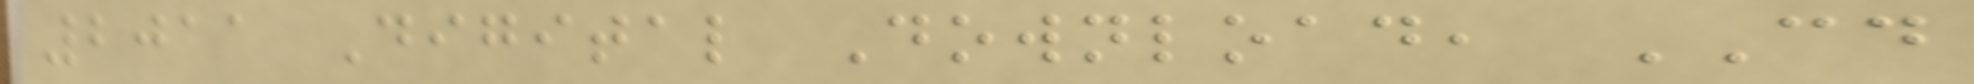2011 Digital Download, CD
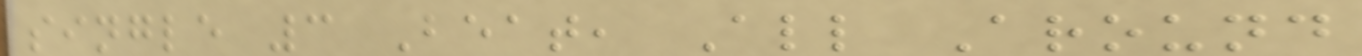single 3 Beat, All Around
